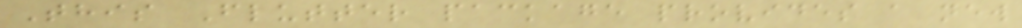This Flutter package provides a new
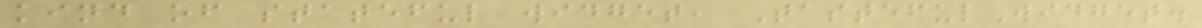kind of stateful widget, TastefulWidget.
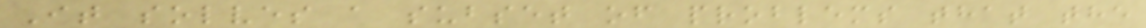It solves a subset of problems that the
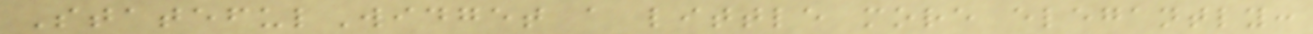StatefulWidget a little more elegantly:
